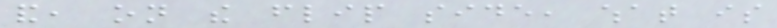and, on the flip side, what is
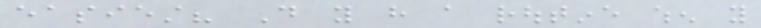easiest? Do you have a routine when you
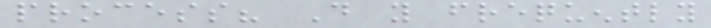process? Do you frequently
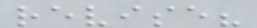revise?
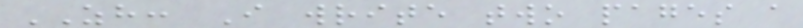ZH: I write two pages a
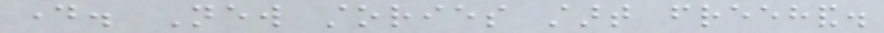day. New stories start freehand.
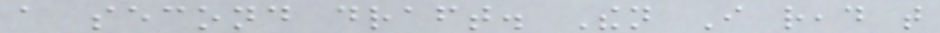a second draft. Then I read that
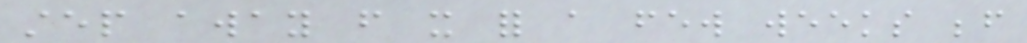step away from it for a few weeks before
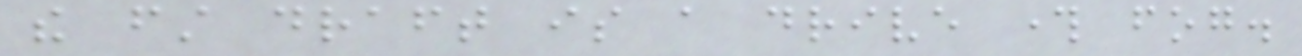the first draft is a drive through fog.
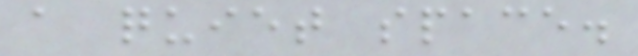a quiet space.
